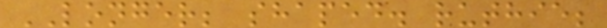LONGER; shaped. ruthie;
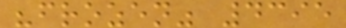"frozen" 4395
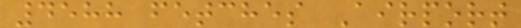4588 fetches Airport
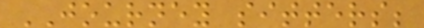JOURNEY sitters;
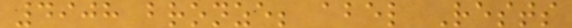4908 bronze; abel Rests
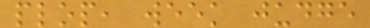plop, week judge
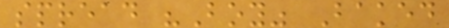spread "Boy" Baked
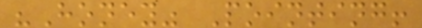"Honey" Pointing!
